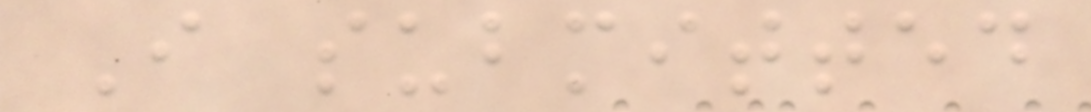I submitted
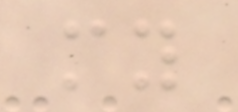my
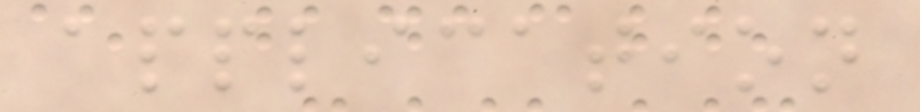application
